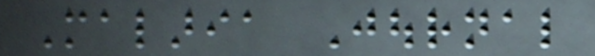Malaria Journal
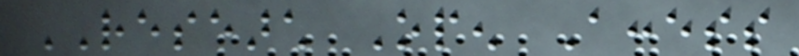RESEARCH Open Access
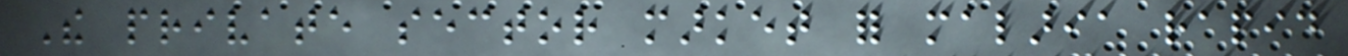The private sector market for malaria rapid
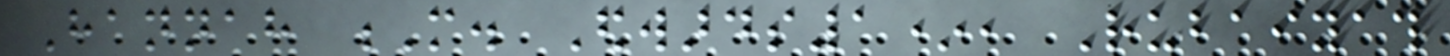Hannah M. Edwards1*, Rubaiyath
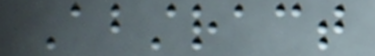Abstract
